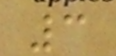3
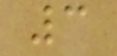3
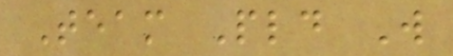Team Pld W
